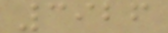3926
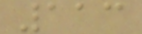113
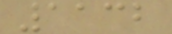1132
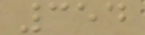354
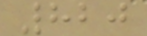820
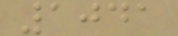1041
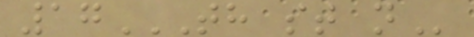17TH ST N
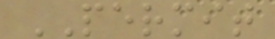PERMIT
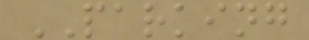PARKING
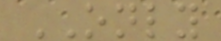ONLY
